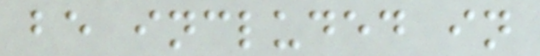be included in
